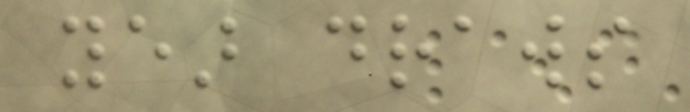year draws
